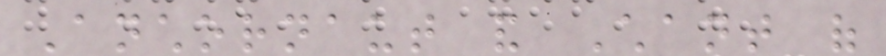Anchornaut and Chant of
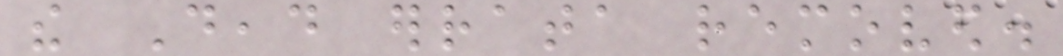the Dead errata removed.
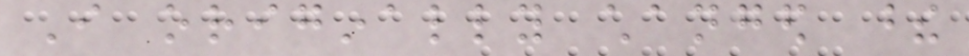I originally changed these
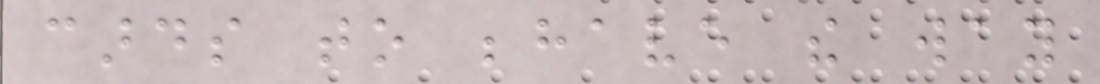cards to behave the way
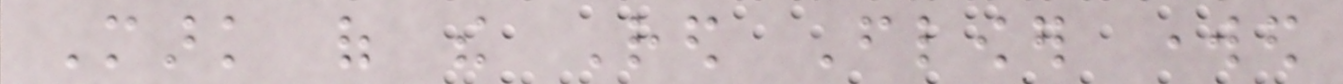Mark of the Red Flower worked
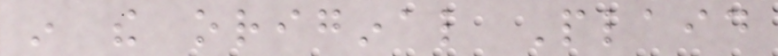in the original Plaid
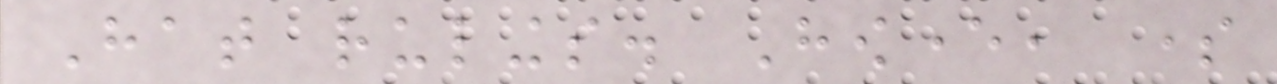Hat rulings. However, some
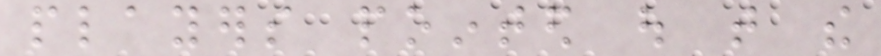players pointed out that the
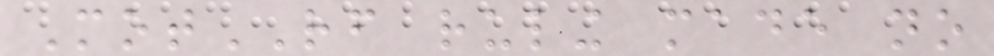MotRF ruling made no
